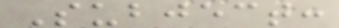Subject:
